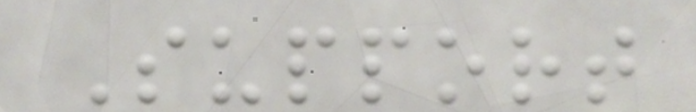Support
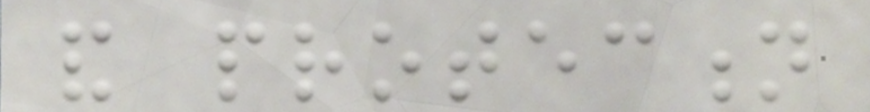and protection
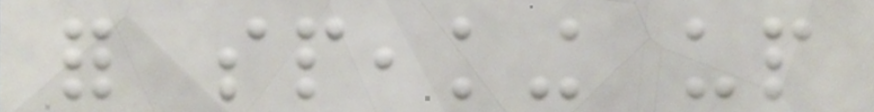for speaking up
